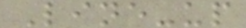Line-up
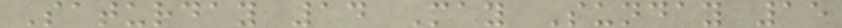Saturday 14 May Sunday 15
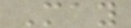May
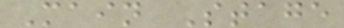Main Stage
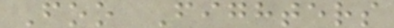Foo Fighters
